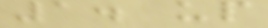1. up
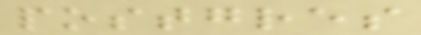postgres
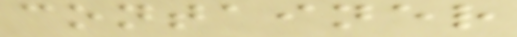container
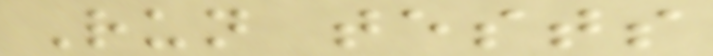Run tests
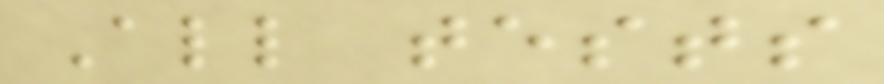All tests
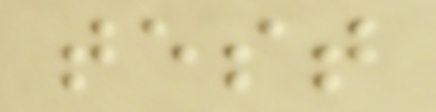test
